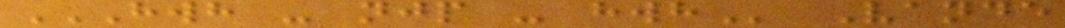HWH - NJP - HWH Vande
